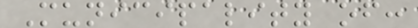Municipality of:
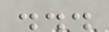...
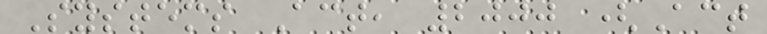Systems Act, 2000 (Act
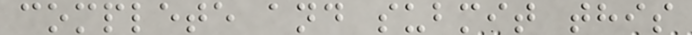complete and submit this
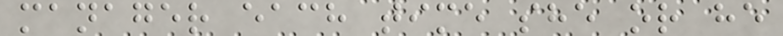manager each time she or he
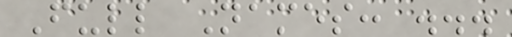Full Names: ...
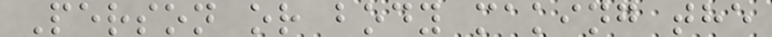Person or body making the
